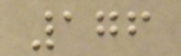176
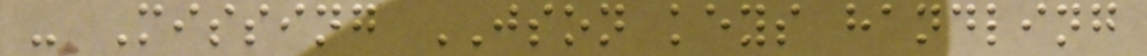- Missing JSON keys handling
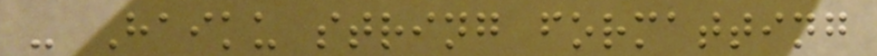- Haiku string formatting
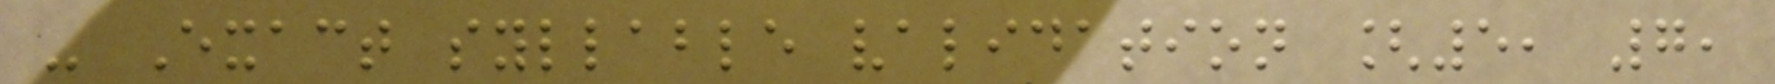- Exact syllable validation [5, 7,
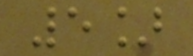5]
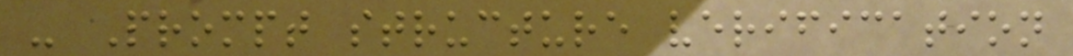- Prompt structure verification
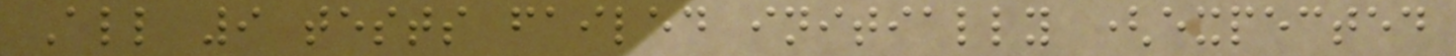All 9 tests failed initially (expected
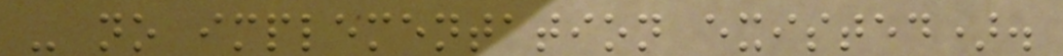- no implementation existed).
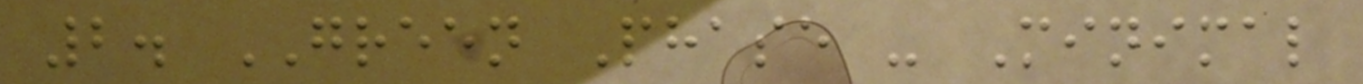2. GREEN Phase - Minimal
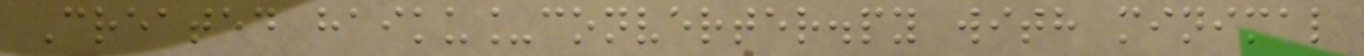Created haiku_converter.py with minimal
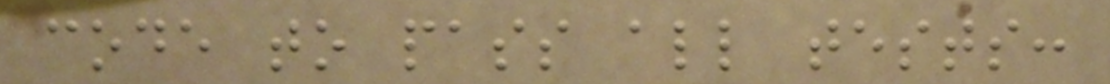code to pass all tests:
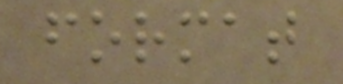format
